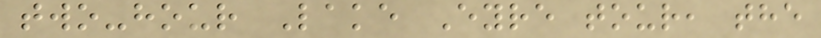two-hour Lake Eyre tour, the
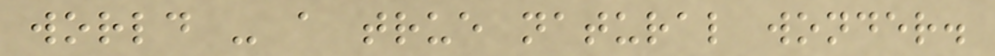world - a true natural wonder.
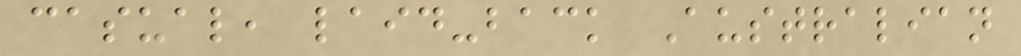casual, laid-back Australian
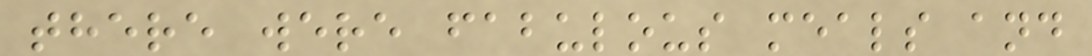there were fabulous meals and
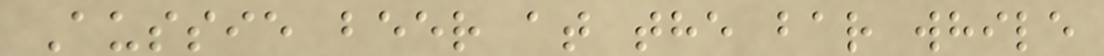Aussie beer at the bar while
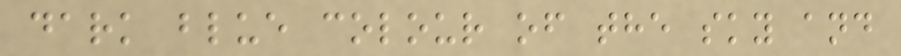dark blue colour of the sky and
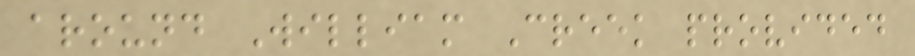around William Creek provided
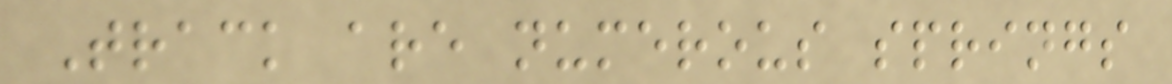Track are numerous springs
